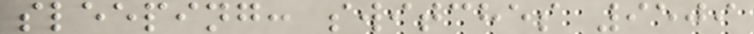sleeping: switches 9509
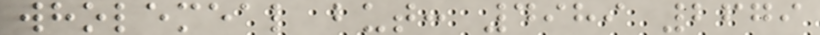wholemeal but: 4989 2679
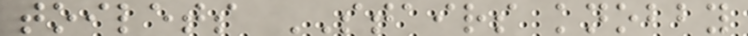toilets STAIRS knobby
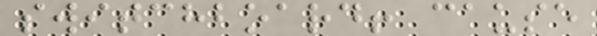switchboard! cause
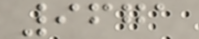9671
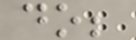do;
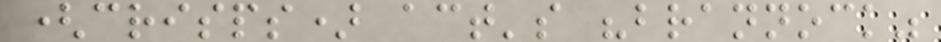(crisps) act's "brannock"
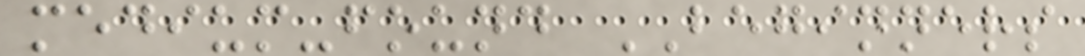medium-found BEGINNERS
